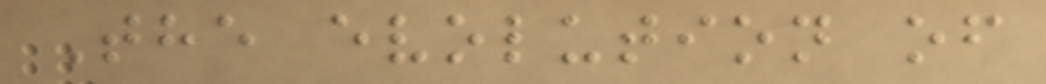The evolution of
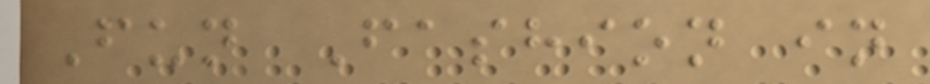Fun Fashion in
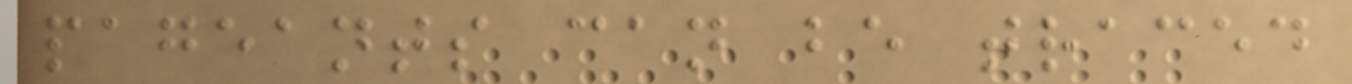pageants can be traced
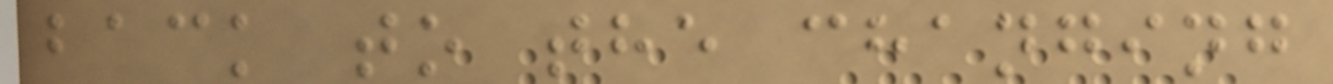back to the changing
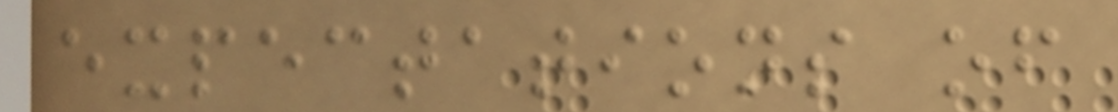expectations of
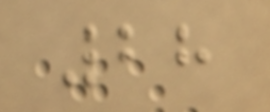28
